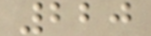220
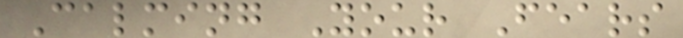Calming Your Fears
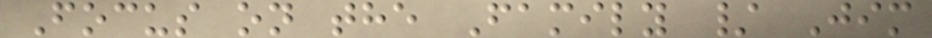Focus on the Family / Jim
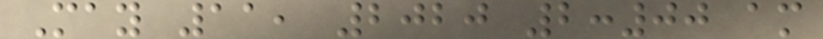May 11, 2020 2:00 am
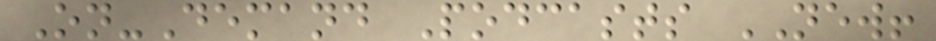On-Demand Podcasts NEW!
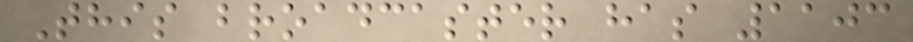This broadcaster has 1103
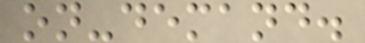on-demand.
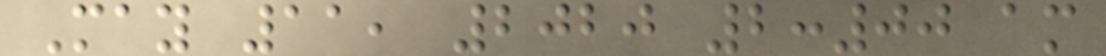May 11, 2020 2:00 am
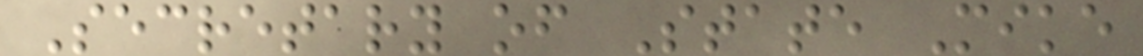Secretary of State Mike
